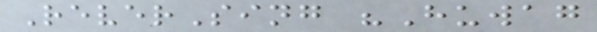ReverSing "Huwag
